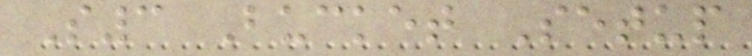S3 Bucket Setup
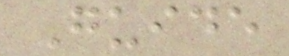Guide
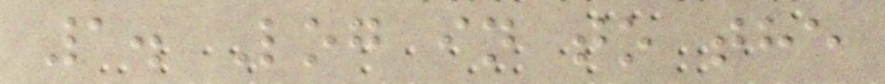1. Log in to the
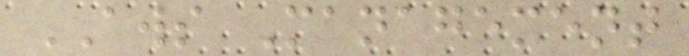AWS Management
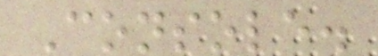Console.
